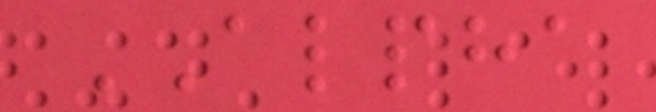ALPHA
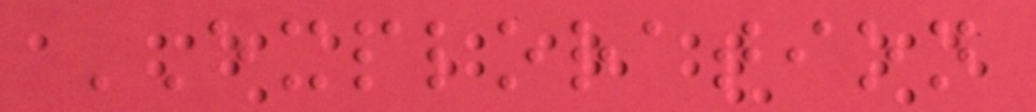EXPLORATION
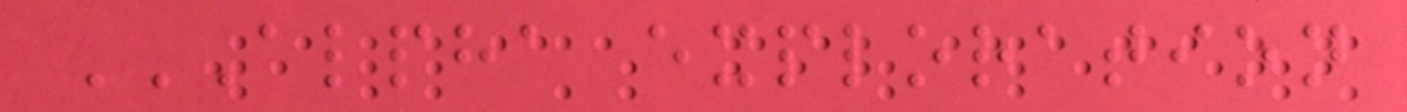ALPHA EXPLORATION
